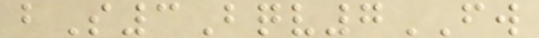bS3Bqv7FW
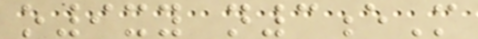o9xy n3eM
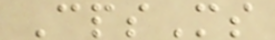CpsMs
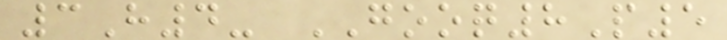3H4- GOOQ8P5
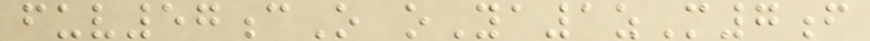fuv57cO oYa1zM7f
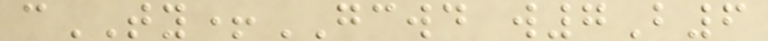cTY+GCWD w7B6
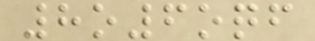8o6oqf
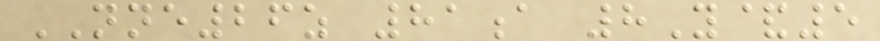NNE26z 81a 8Y&5
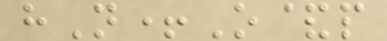hN+O&p
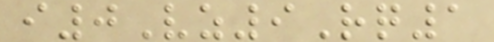i0Vz9Rq1
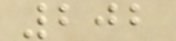202
